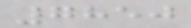7850
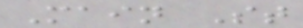Main St
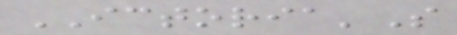ICTORIA'S
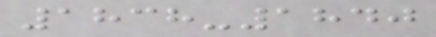1838-1840
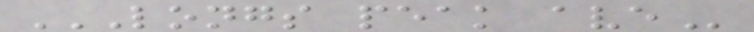LONGS PEAK AVE
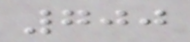700
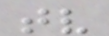tv
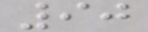90
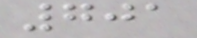701
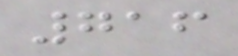716
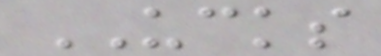UCKS
